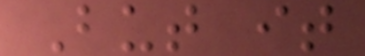But it
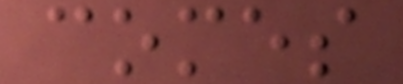comes
